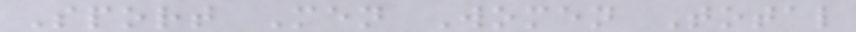Sport Men Women Total
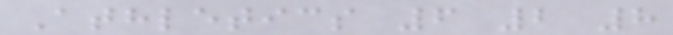Athletics 6 2 8
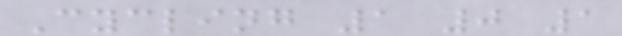Cycling 1 0 1
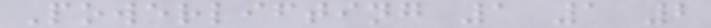Powerlifting 1 1 2
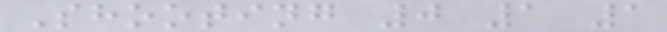Shooting 0 1 1
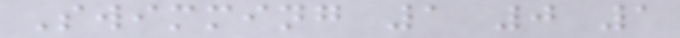Swimming 1 0 1
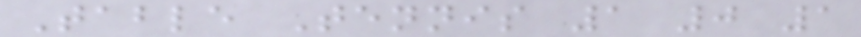Table Tennis 1 0 1
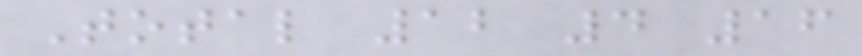Total 12 4 16
